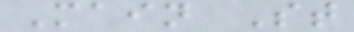Main St
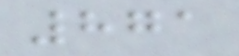871
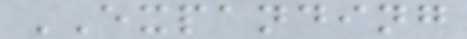EXPANDING
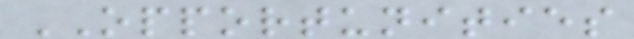OPPORTUNITIES
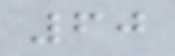60
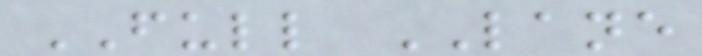FULL LANE
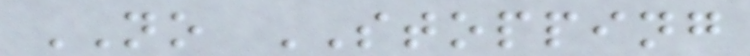NO STOPPING
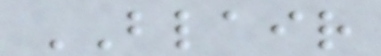BLAIR
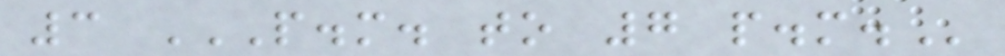3 P.M. TO 7 P.M.
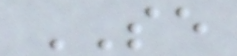SE
